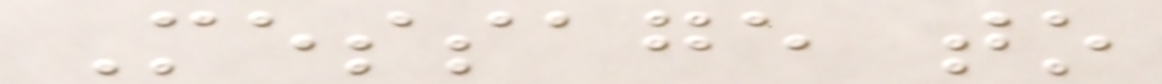Message to
